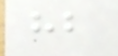hb
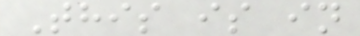This is in
